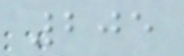205
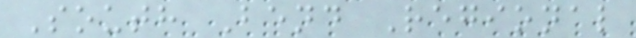South Bend Regional
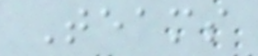Teams
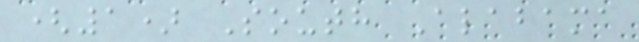(1) South Alabama
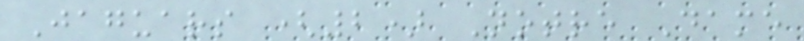Jaguars (2) Notre Dame
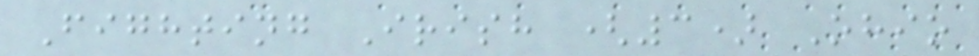Fighting Irish (3) Ohio
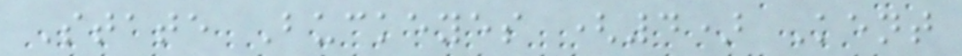State Buckeyes (4) Kent
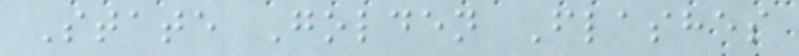State Golden Flashes
